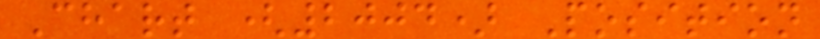Chart (2004) Position
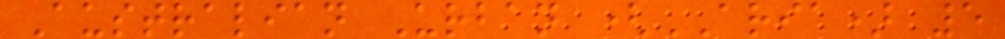Australian Urban (ARIA) 5
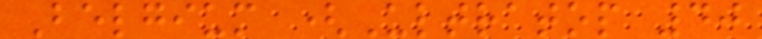Belgium (Ultratop 40
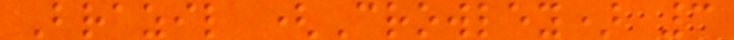Brazil (Crowley) 3
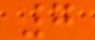7
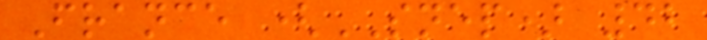France (SNEP) 42
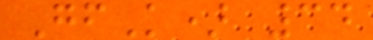GfK) 34
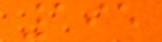195
